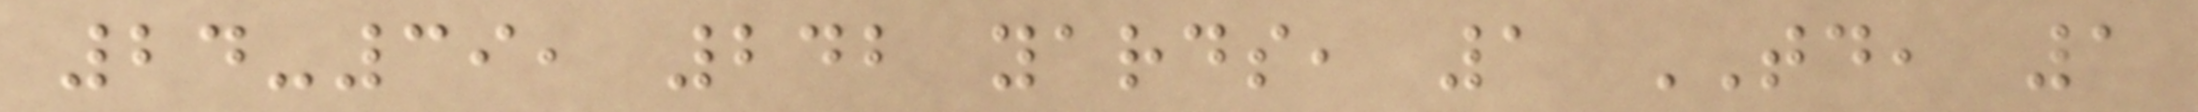24-39, 242 yards, 1 TD, 1
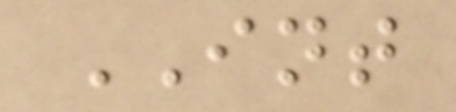INT
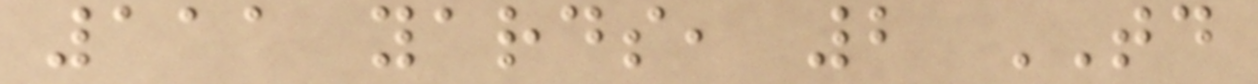111 yards, 2 TD
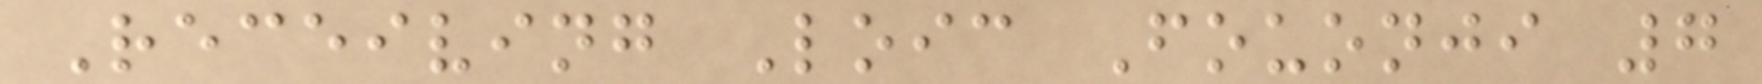Receiving Loic Fouonji 7
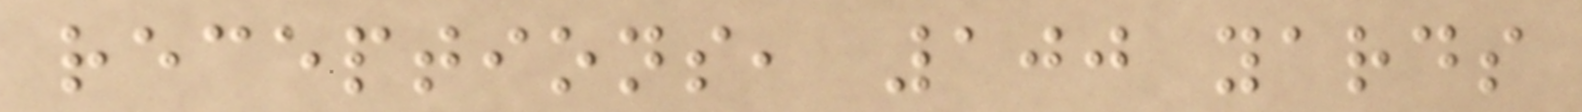receptions, 100 yards
